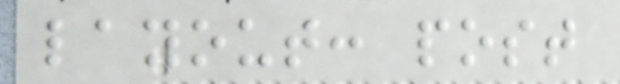layout: post
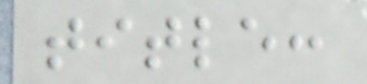title:
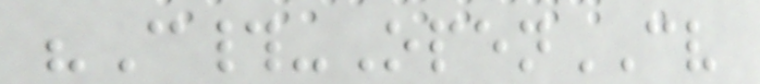"C#-OpenCV
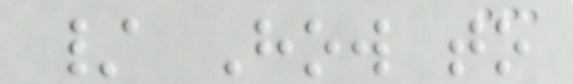/ How to
